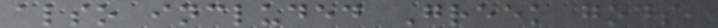also included Greek gods,
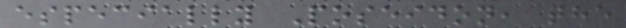especially Poseidon, the
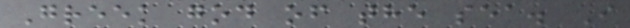Greek god of the sea. I
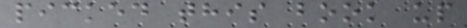picked this book up
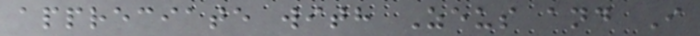appreciate with Zeus and I
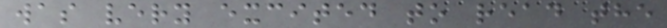was very excited to read the
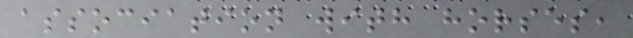association with horses,
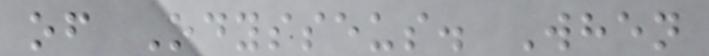of Odysseus. When
